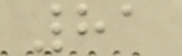81
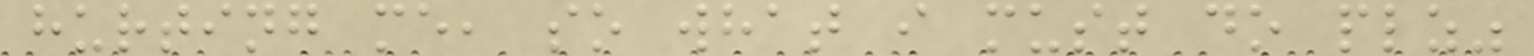hurting me, so what i must do plz"
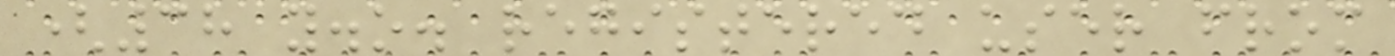(38 y.o. registered user from
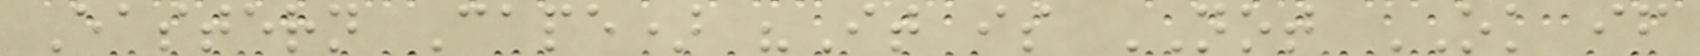Eastern Cape) "It is NOT OK if
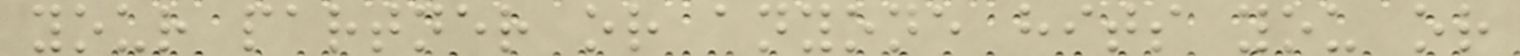your partner or anyone hits you or
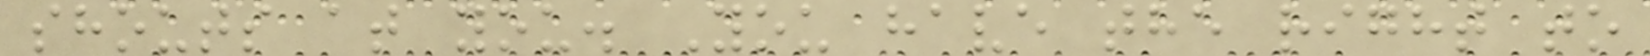shouts at you. You have the right to
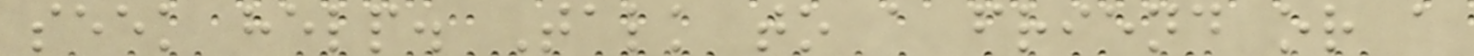seek help. Talk to a friend or a
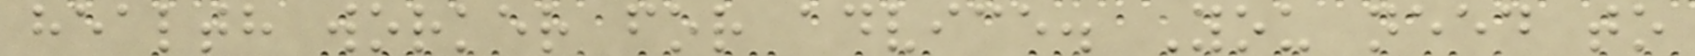health worker for advice. You need to
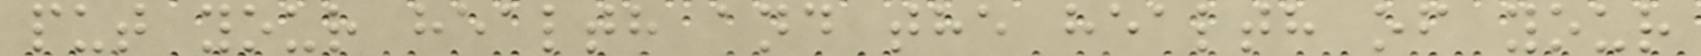put your health and the health of your
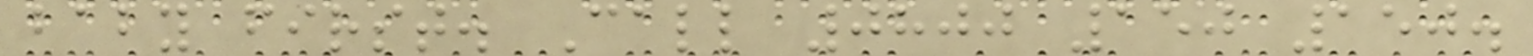baby first. Call 0800 150 150.
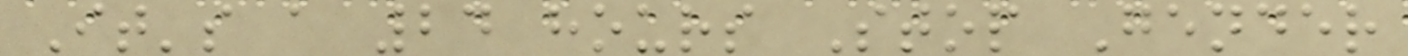It's a 24 hours Stop Gender
